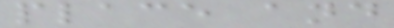place and
